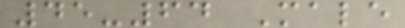45-64 Male
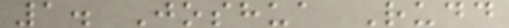1. Joshua Rudd
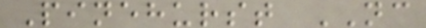Pinehurst NC
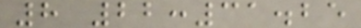8 22:31.25
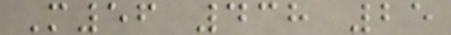M56 438 25
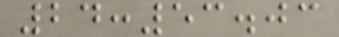24:53.03
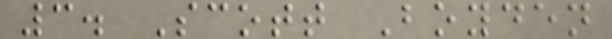3. Scott Boyden
